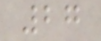27
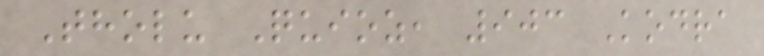Tholu Quioz, 903 Kodra
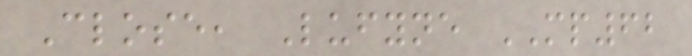Close, Lufyne MP62
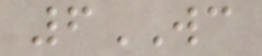6WC
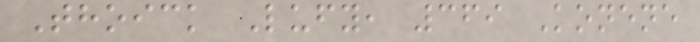Thoick Lufy, 369 Konene
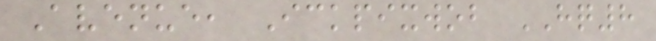Avenue, Ickpixwob HQ8
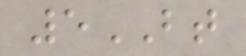5BT
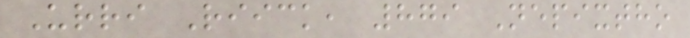Urri Riick, 879 Nepixtho
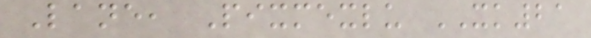Lane, Pixmexlu XK21
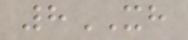8XH
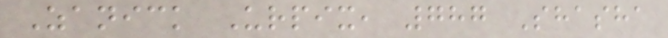Zanick Urpix, 787 Shasha
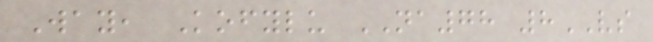Way, Kofylu NA78 8VS
